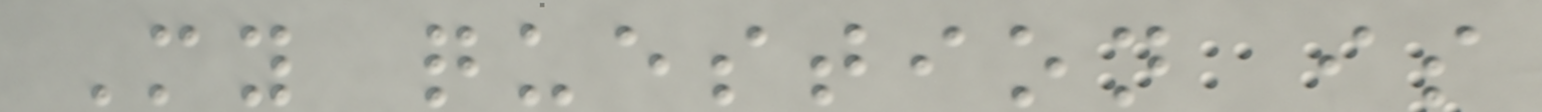My question is
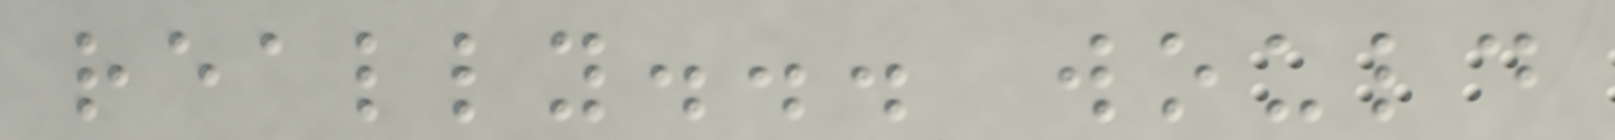really... would
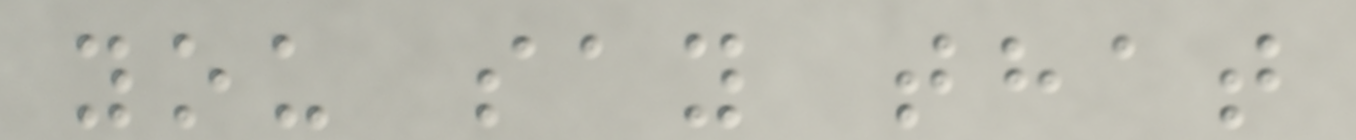you say that
